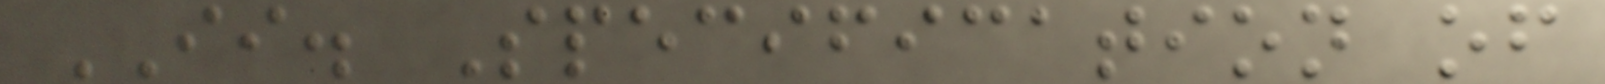II. Specification of
